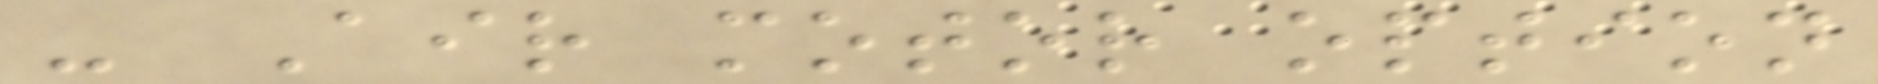- Air motor option
